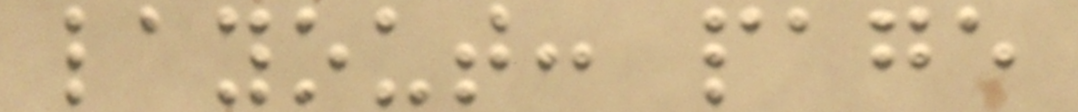layout: page
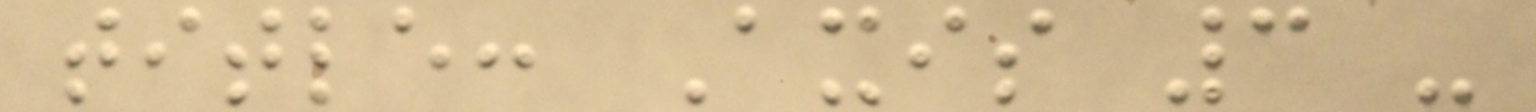title: Axis 3 -
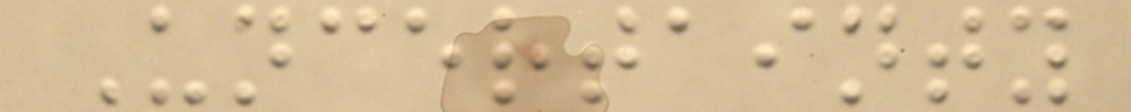Uncertainty
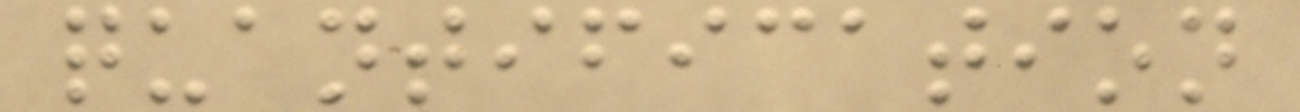quantification
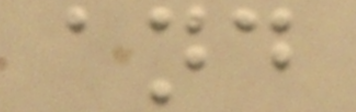and
